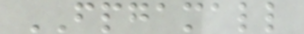FPGAMALL
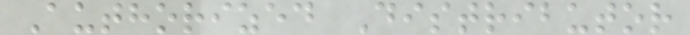Authorized Distributor
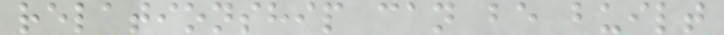relationship can be built
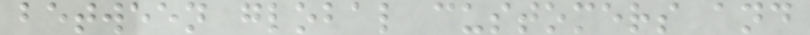between global customers and
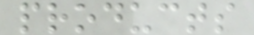products
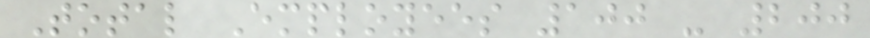Total Employees 100 - 200
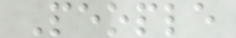People
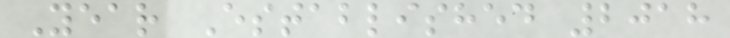Year Established 2018
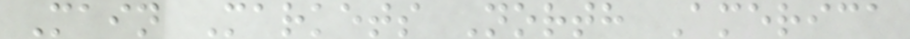Main Markets North America
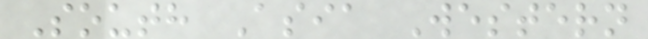South Asia Western
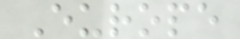Europe
